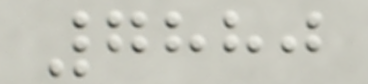7880
